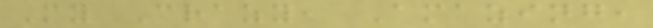My Crazy, Amazing,
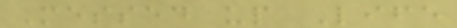Messed up Life
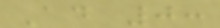Ad 0:
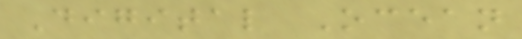Digital Ocean
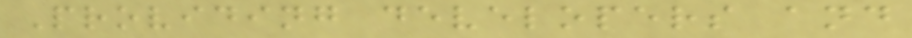Providing developers and
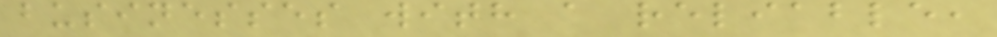businesses with a reliable,
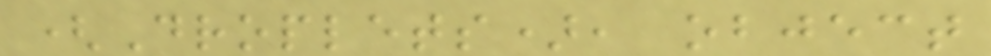(Droplets), object
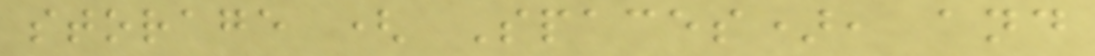storage ( Spaces), and
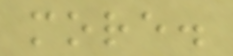more.
